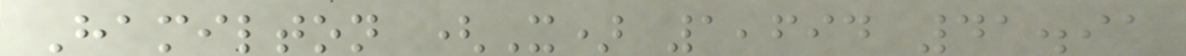Hamilton (X) 1,694 41.91
